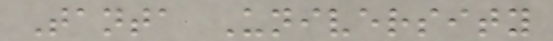Tanta University
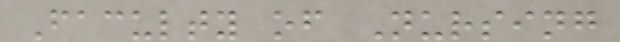Faculty of Nursing
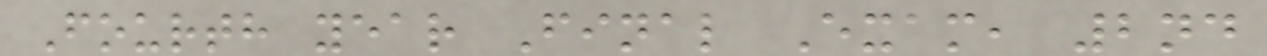Fourth year Final Exam, 2nd
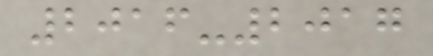2016-2017
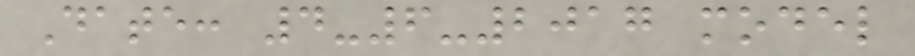Date: 4-6-2017 model
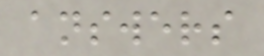answers
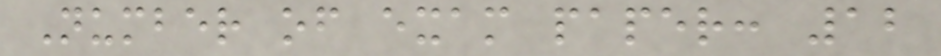Number of exam paper: 12
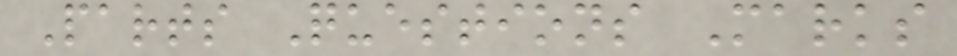Parts Questions Marks
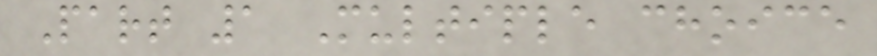Part 1 Multiple choice
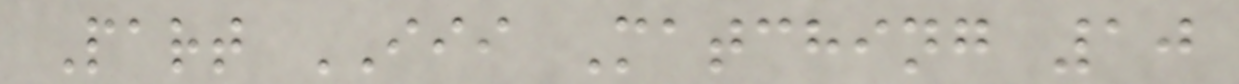Part III Matching 10
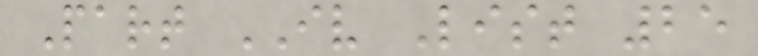Part IV List 25
